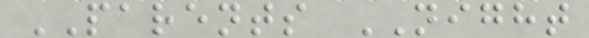PARENTS NIGHT
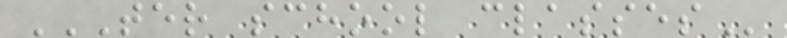TER SCHOOL CLASSES
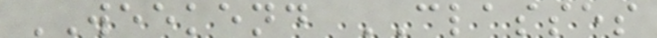WEEKEND CLASSES
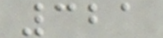321
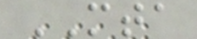MTA
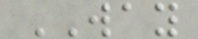WAY
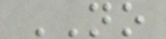NO
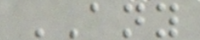ANY
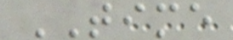TIME
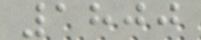1800
